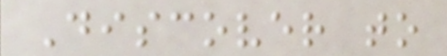Discover to
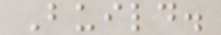Build.
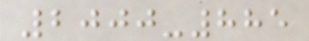2000-885
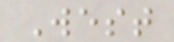West
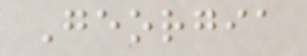Georgia
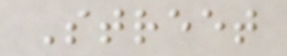Street
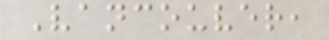Vancouver,
